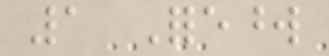1 Foreword
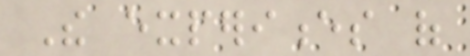The experiences of
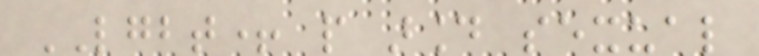LGBT+ people around sexual
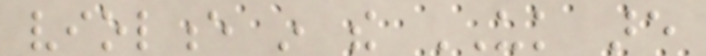violence in the UK are
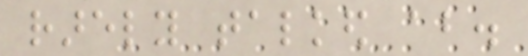rarely talked about.
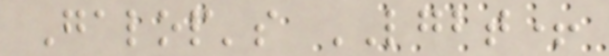Galop's LGBT+
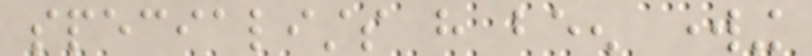specialists have been working
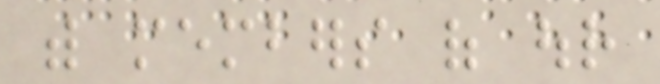with members of our
